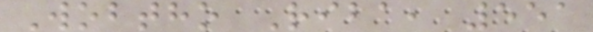Wobtho Riba, 551
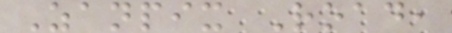Zanpix Road,
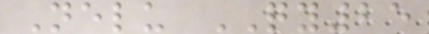Nelu QY25
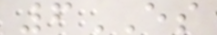6ES
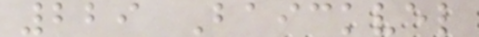229 Baickvel
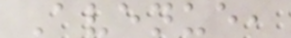Avenue,
